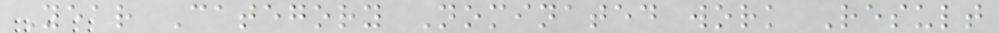Year Category Nominated work Result
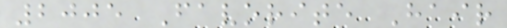2005 Favorite Hair
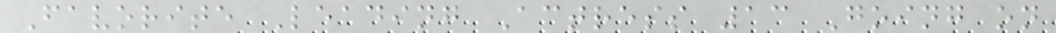Favorite Leading Actress 13 Going on
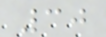30
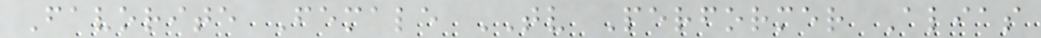Favorite Female TV Performer Alias
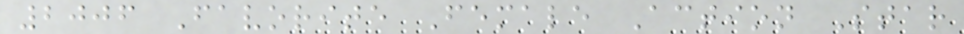2006 Favorite Female Action Star
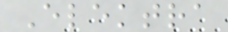Elektra
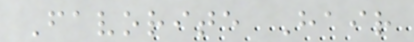Favorite Hair
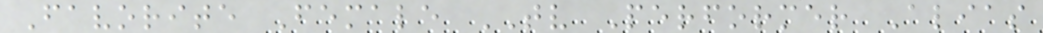Favorite Female TV Performer Alias
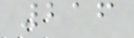216
